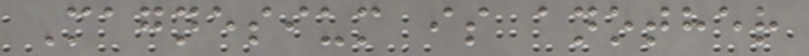Magnesium is another
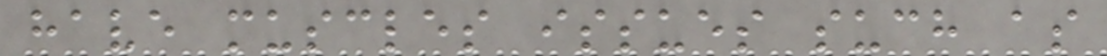have muscles issues such as
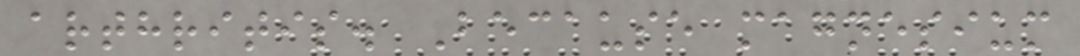arthritis. Because magnesium
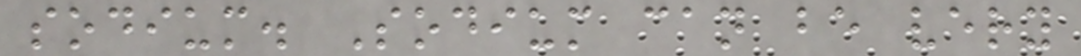sodium. Sodium can be very
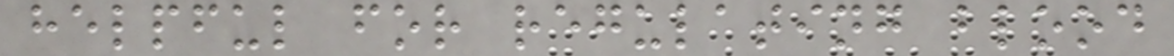helpful for regulating blood
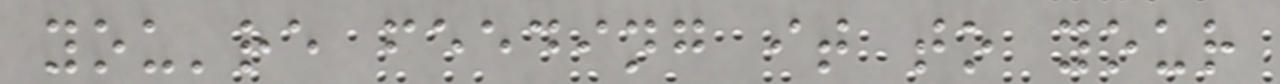you're feeding it to your
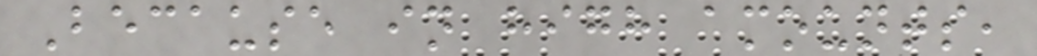Because in high amounts,
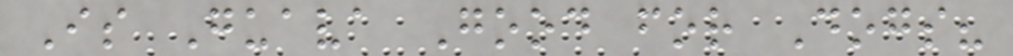Is Guava Good for Dogs?
